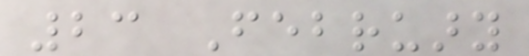23 February
